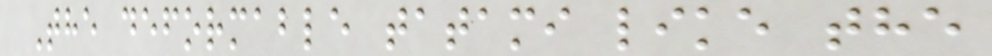The deformable tatami like the
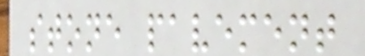stone pavement
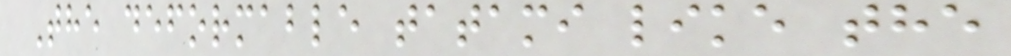The deformable tatami like the
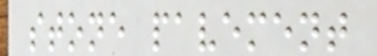stone pavement
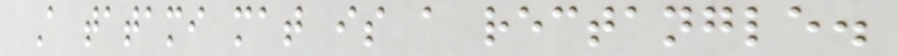A tatami mat is a rectangle.
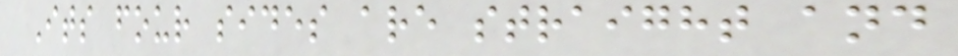Its four sides are straight and
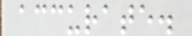accurate.
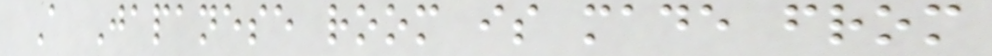A Japanese room is made from
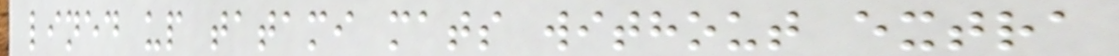lined up tatami mats without extra
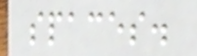spaces.
